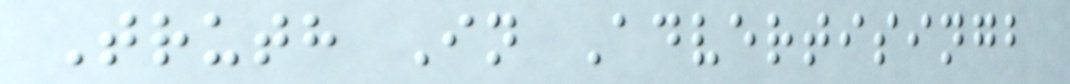Truth In Advertisingb
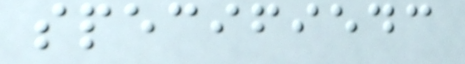specifiedc
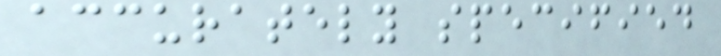accurately specified
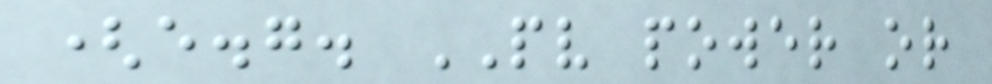(e.g. PV power or
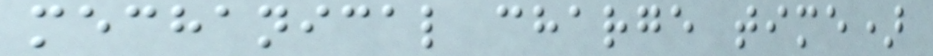mechanical charge time)
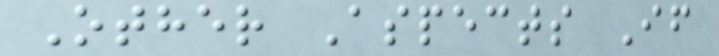Other Aspects If
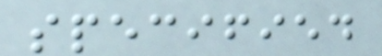specified
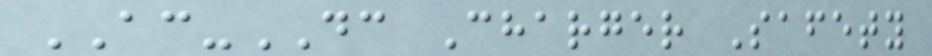AC-DC Charger Safety
